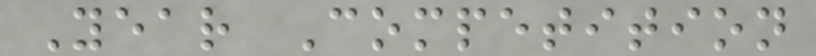Year Competition
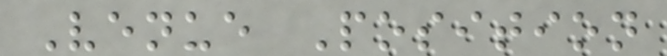Venue Position
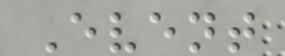Event
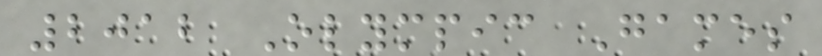2012 Olympic Games
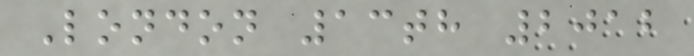London 13th 2012
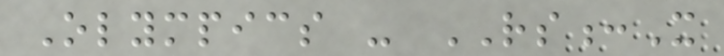Olympics - RS:X
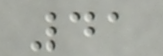41
